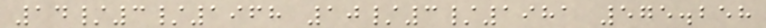14/3/1968 10/3/1981 575.258
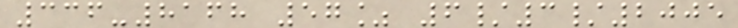336-8168 57% 6/3/2005
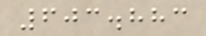603.883
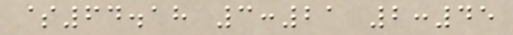$64.18 3:21 2:45
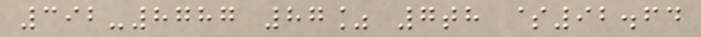392-8787 87% 7th $92.64
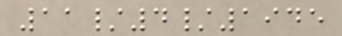11/4/1945
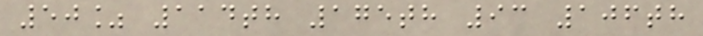50% 114th 175th 93 106th
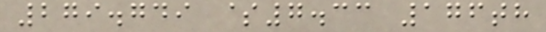279.749 $7.33 176th
